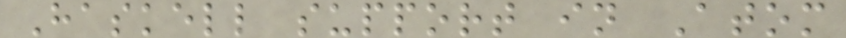Haskell support in Atom
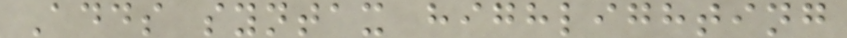Adds syntax highlighting
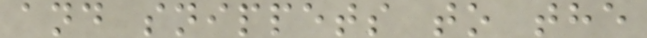and snippets to the
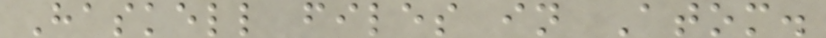Haskell files in Atom.
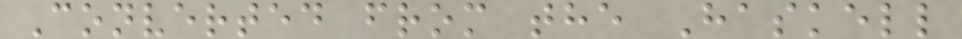Converted from the Haskell
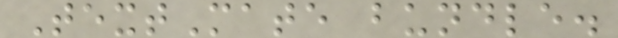TextMate bundle.
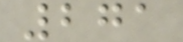271
